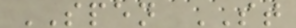SPEN ST
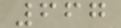667
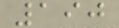190
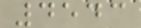4543
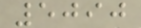5090
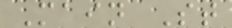Main St
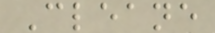Cleane
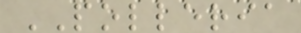POLLERIA
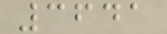3641
